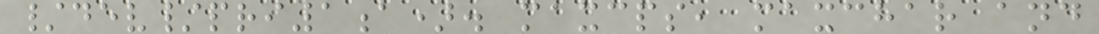/dev/pri1a). maxcps, maxchar and
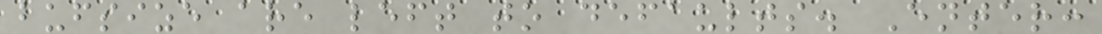bufsize are left to defaults. Enter:
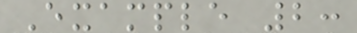Example 2:
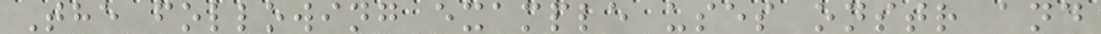The following example uses onstr and
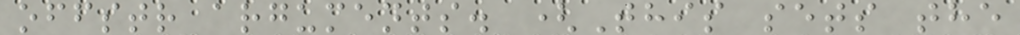offstr arguments. (This sets the
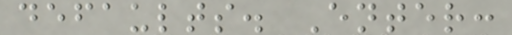defaults. Enter:
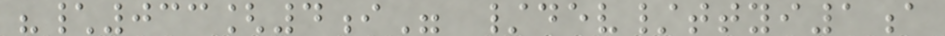"\033[4i" /dev/ttyi1a
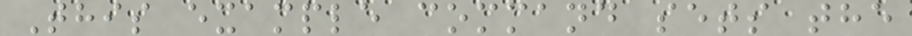This example command sets the
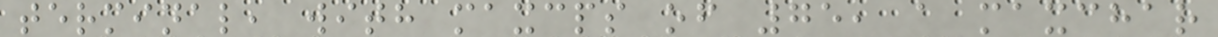terminal, with maxcps of 75, a maxchar
